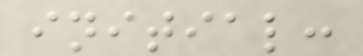initial:
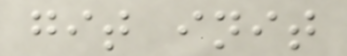git init
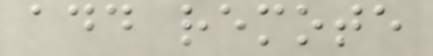add remote
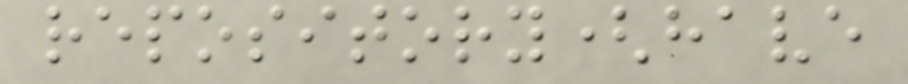repository(have
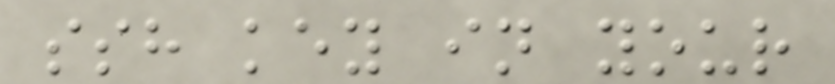ssh key in your
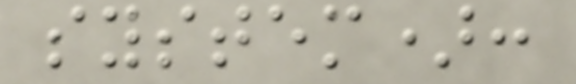system):
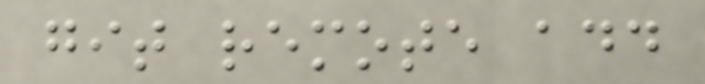git remote add
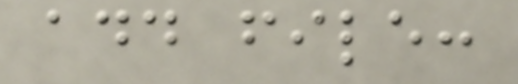add file:
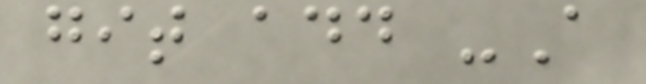git add -A
